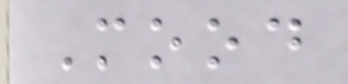Mood
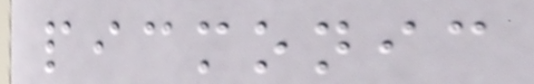picmonic
